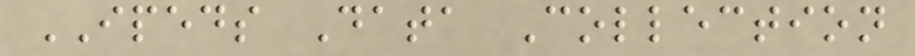IPEDS Data Collection
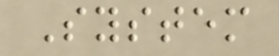System
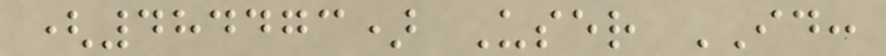(484473) User ID:
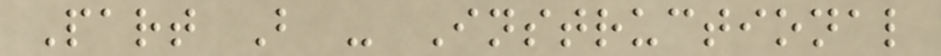Part B - Instructional
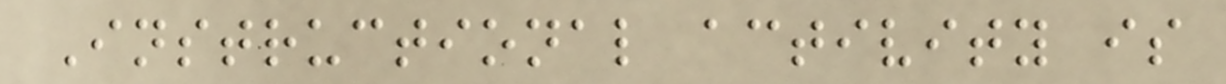Instructional activity is
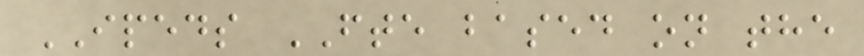IPEDS FTE based on the
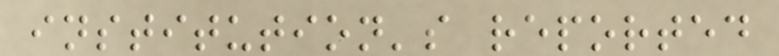institution's reported
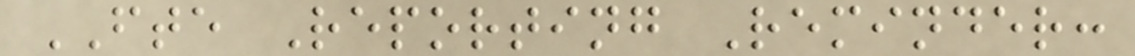FTE Reporting Reminder:
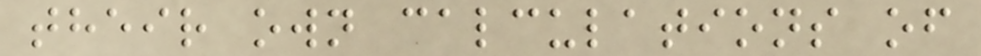their own calculations of
